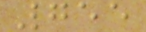755
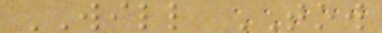WILL TOW
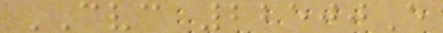CVC 22500E
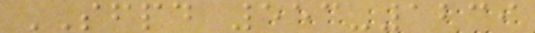SFPD 553-1239
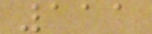111
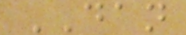DAN
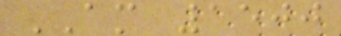AM 1500
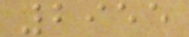2955
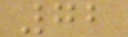72
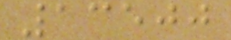13500
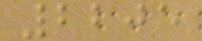2205
